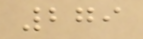279
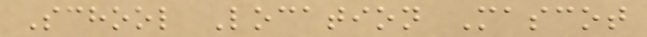School Location Mascot
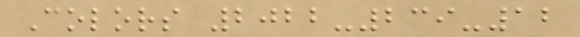Colors 2022-239-12
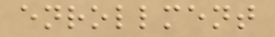enrollment
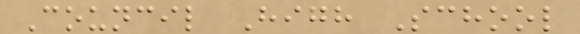Council High School
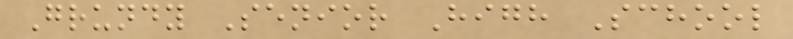Grundy Senior High School
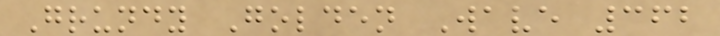Grundy Golden Wave 362
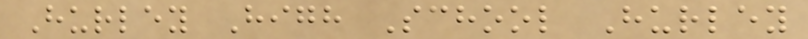Hurley High School Hurley
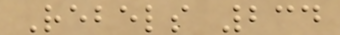Rebels 234
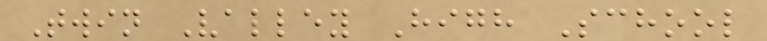Twin Valley High School
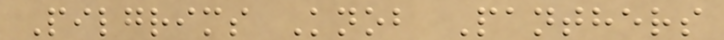Pilgrims Knob Panthers
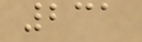231
